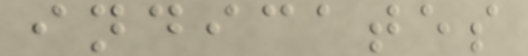indicates
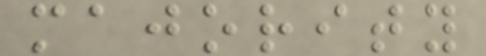majority
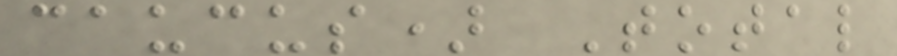caucus) Total
